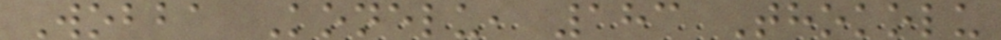Wobba Konelu, 183 Thokolu
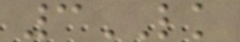3LK
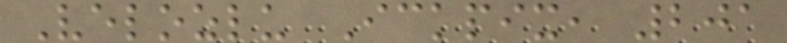Velozlu Ickpix, 201
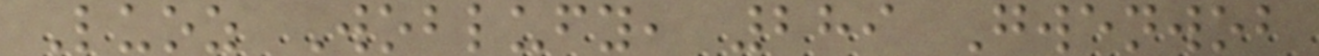Luoz Woblufy, 289 Gwenwob
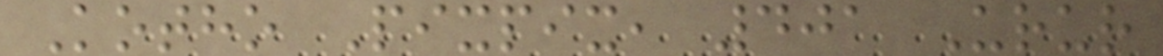Kotho Pixpix, 401 Urur
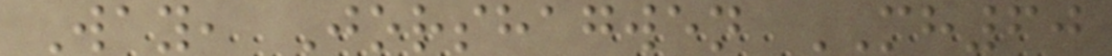Way, Jorshagwen MH60
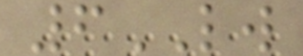6LW
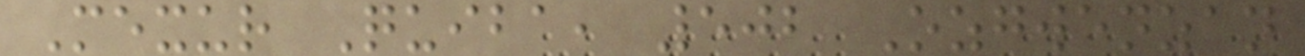Mexur Quiba, 502 Ozgwenzan
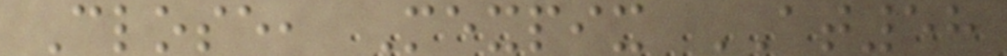Close, Mexpix AT58
